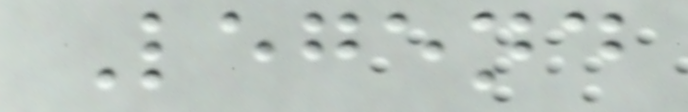Legend
